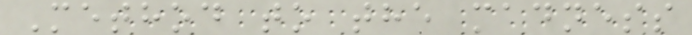Method to the madness
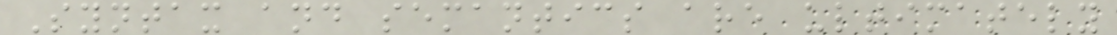Syntax and semantics are ultimately
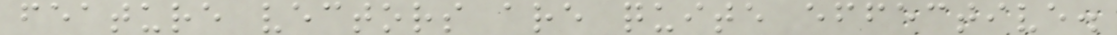feature vectors are quite effective.
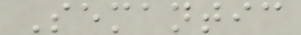Semantic
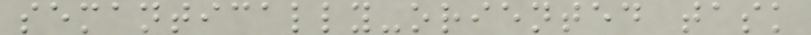semantically-oriented task
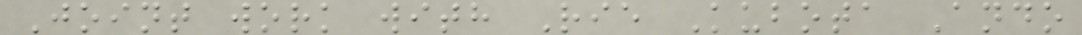Joint work with Rie Kubota Ando
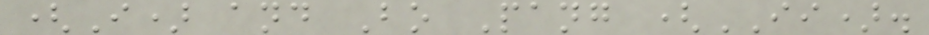(I) and Bo Pang (II).
